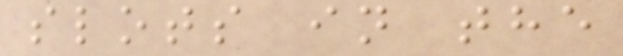slots in the
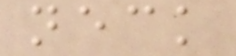neck
